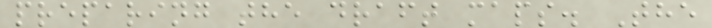preparing the draft maps. The
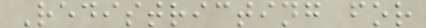Redistricting for
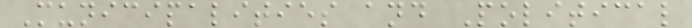Municipalities and Political
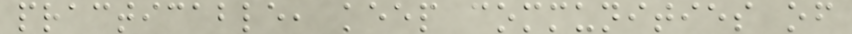practicable, keep communities of
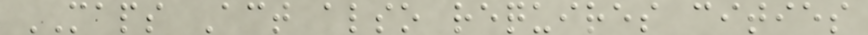MAPS Act also requires cities
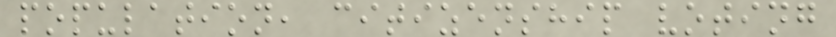population, citizenship voting
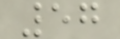57
